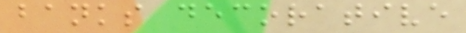banks decorative
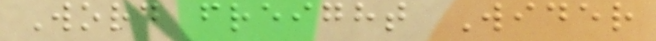Word freight Wider
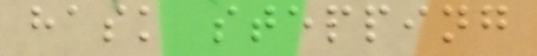hask stepping
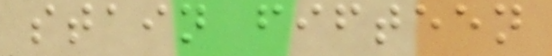stain fifteen
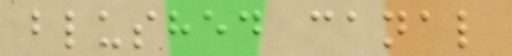blushed canal
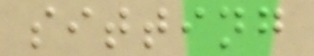sitting
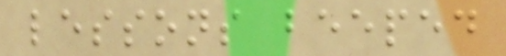lessons beeped
